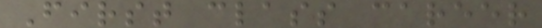First class career
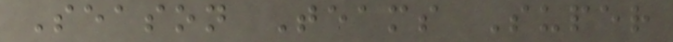Season Teams Super
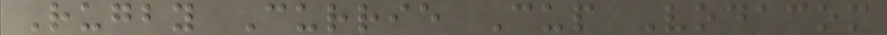Rugby Currie Cup Vodacom
